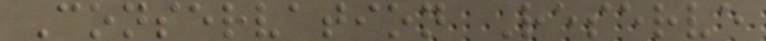Conservation Reserve
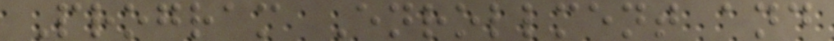Program Enrollment and
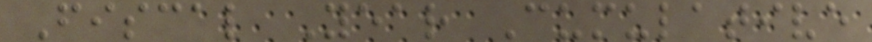Fiscal Year Cumulative
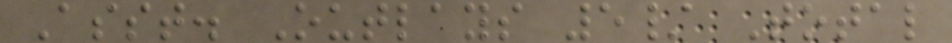Asst. Outlays 5/ Total
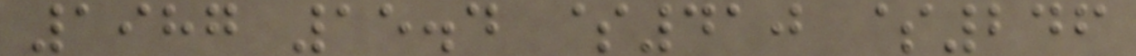1987 15.4 $410 $246
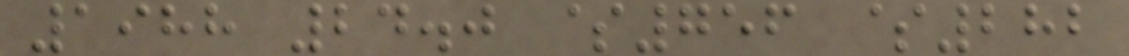1988 24.0 $756 $282
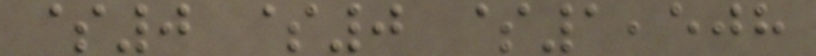$0 $0 $1,508
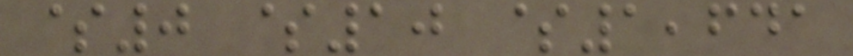$0 $10 $1,641
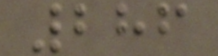286
